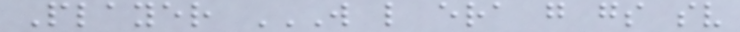Player W L ERA G GS SV
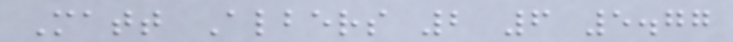Matt Albers 2 6 5.77
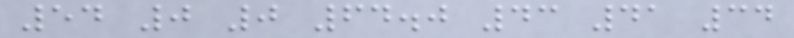54 0 0 64.0 43 41 34
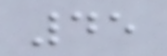45
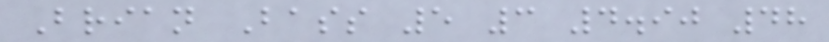Brian Bass 5 3 4.90 48
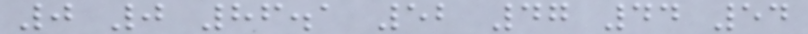0 0 86.1 52 47 44 54
